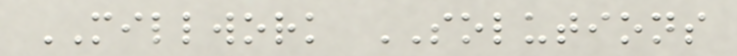MILLWORK SOLUTIONS
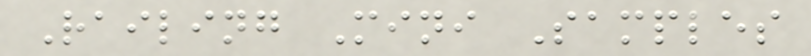Railing Mini Samples
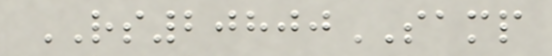RS20800SAMP
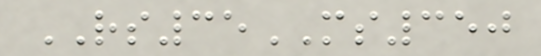RS35MS350
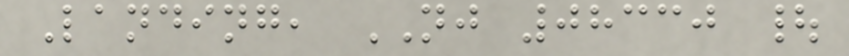Landing, NJ 08330 |
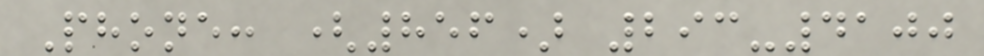Phone: (856) 293-4100
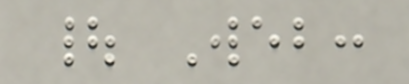| Web:
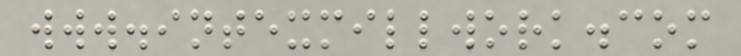www.intexmillwork.com
